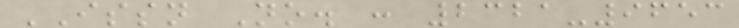ISSN No. : 2321-9653
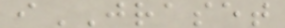iJRASET
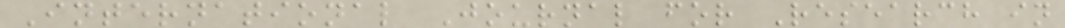International Journal for Research in
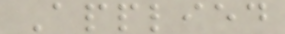Applied
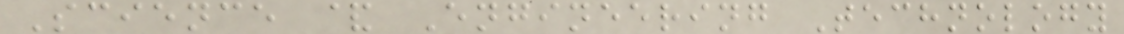Science & Engineering Technology
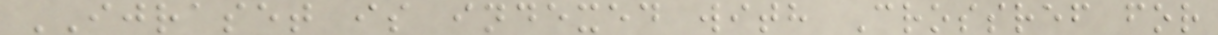IJRASET is indexed with Crossref for
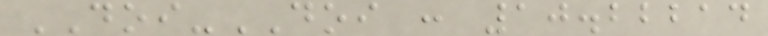DOI-DOI : 10.22214
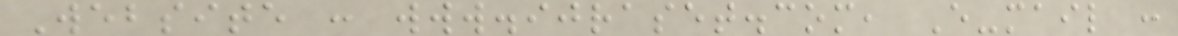Website : www.ijraset.com, E-mail :
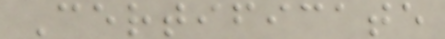Certificate
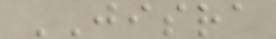JISRA
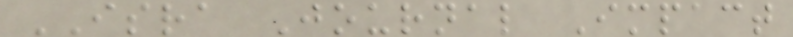ISRA Journal Impact
